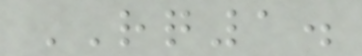RQ1.
